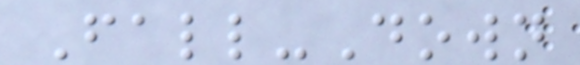Fall-Down
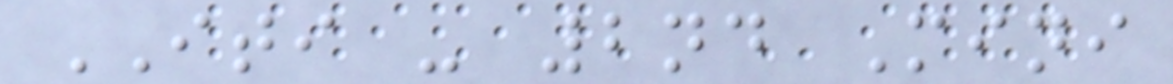ITI - 2nd Mini
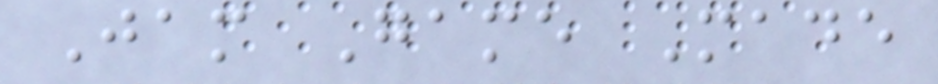Jam Game Made
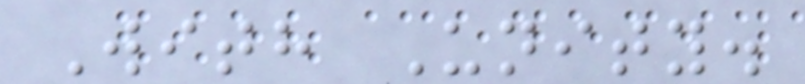With Unity.
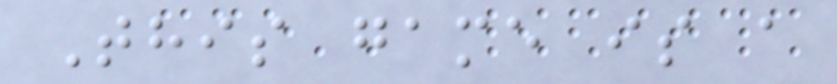This game is a
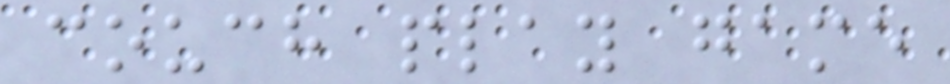couch play game
